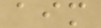aim
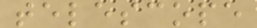telescope
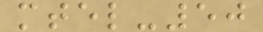mtel-50
